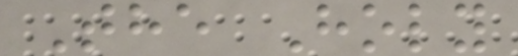The Holy
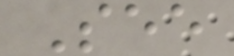See
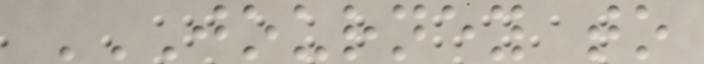JOURNEY TO
